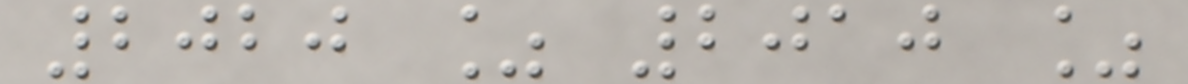2020 % 2010 %
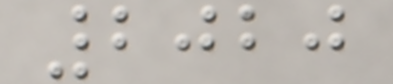2020
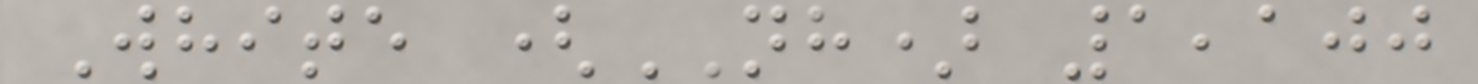White (NH) 1,100
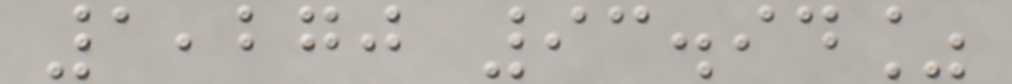1,270 93.94%
